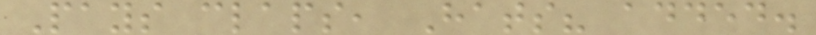Pays claps, Hats? added.
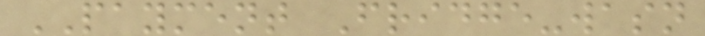PAYMENT Fridge-wasn
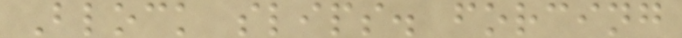Block slips. forcing
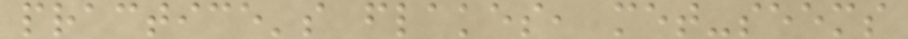practice's flakes, met-seems
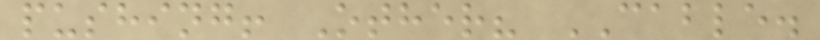pushing! Other? CABLE.
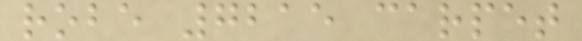robe 7215 carpet
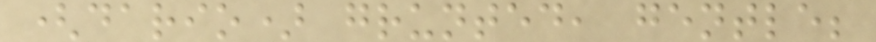(dario) grunted, gentle;
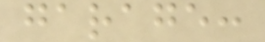garage:
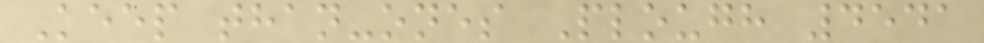Keep than-ones Plough 4541
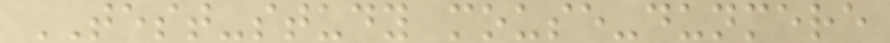TEST-study mouse-dunmere
